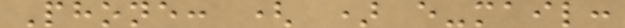Phone: ( ) e-mail:
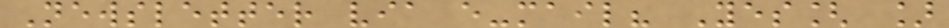Newsletter via e-mail? Yes[ ]
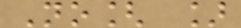No[ ]
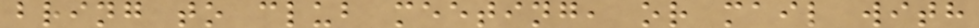bring to club meeting, or mail with
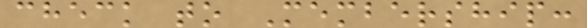check to Membership:
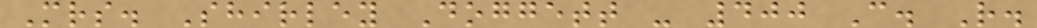Mrs. Shirley Doggett - 400 C. R.
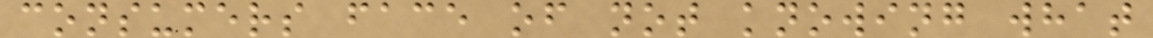consumers face of not knowing what
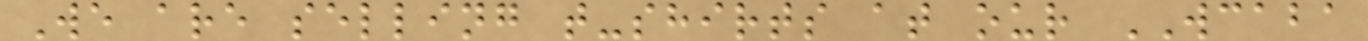We are selling t-shirts at our WCABA
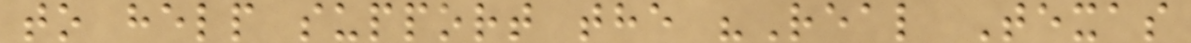to help support the "Real Texas
